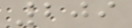209
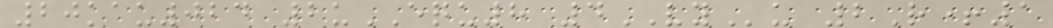20kau024 2uEQU8 4VYu 2R+1
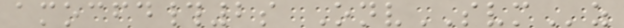amocfd#2s OnvSVMz
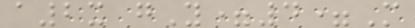a2x gY=4=M
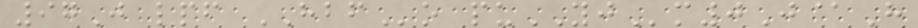97J lpf HBFo puYJm0J@H
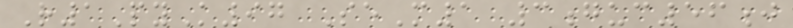R1PyK97 SeM1 3guc56j
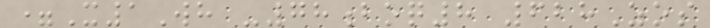=X1Wh -78boq8 628Zos
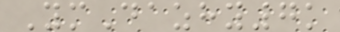YmDazhy7k
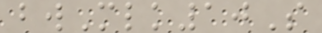bwMlk10S
